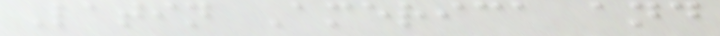Latin America and
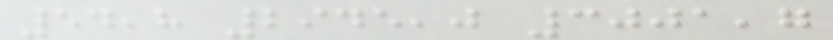54,8 2945,0 3001,7
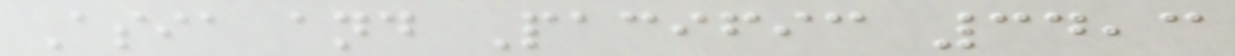Asia and Pacific 34,3
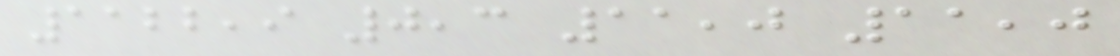1122,9 0,3 11,0 11,0
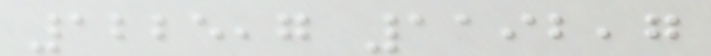1225,7 1192,7
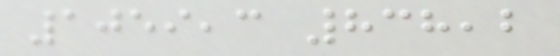1059,3 838,2
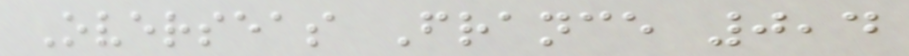Overseas France 0,4
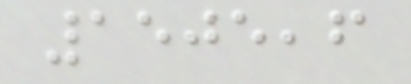1505,6
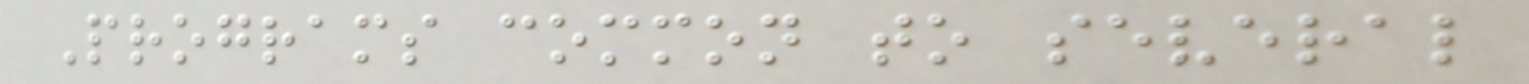Programs common to several
